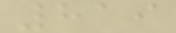819
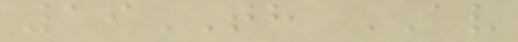19TH AV
